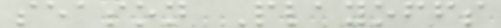season Playoffs
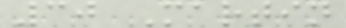30 Martin
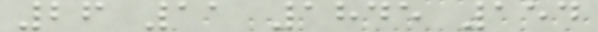26 11 1845 154
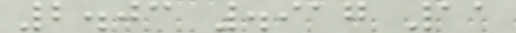2.03 .917 11
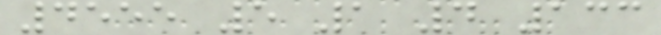4555 5 1 4 133
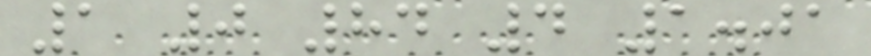1 0 84 4 1.01
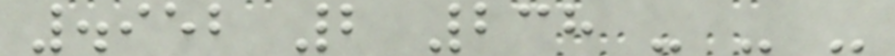.952 2 238 - - -
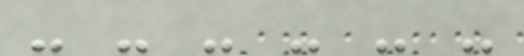- - - - - -
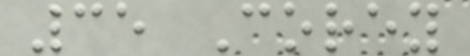35 Corey
